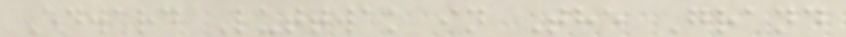Edward Luttwak in The Grand
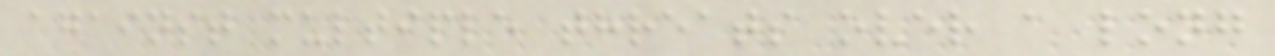against multiple threats over a long
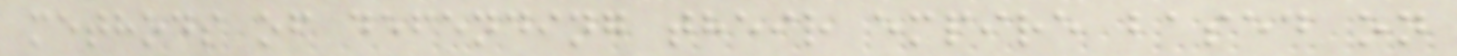methods of defending their empire based on
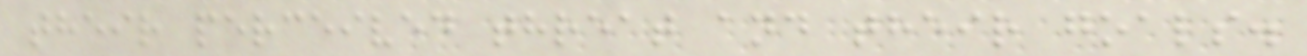their perceived threat and their goals.
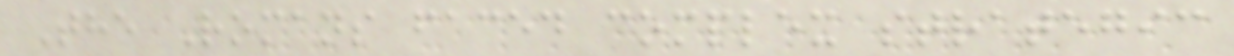The Romans faced complex strategic
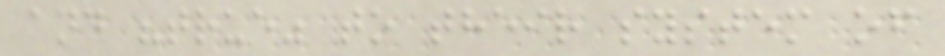and "true" to their system of
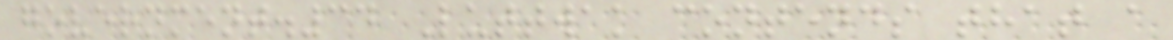government.34 Luttwak contends that a
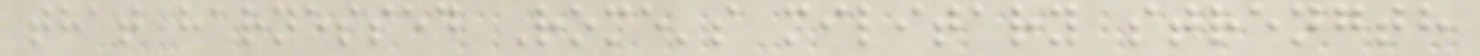that harnessed Rome's military strength
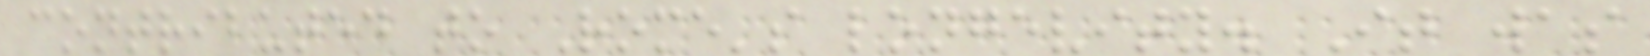contributed to Rome's longevity. It was
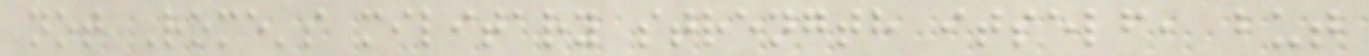not Rome's military strength itself, but
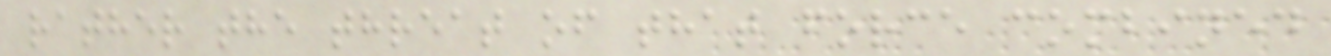rather the threat of that force combined
